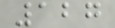127
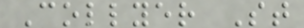Collyer St
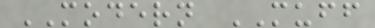MODERN MUFF
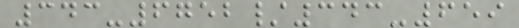343-6752/343-659
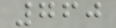760
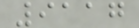9117
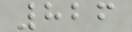826
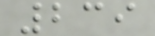239
